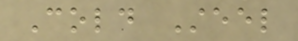Cold Steel
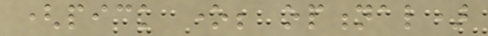(pick one; optional)
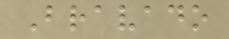Bravado
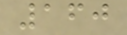160
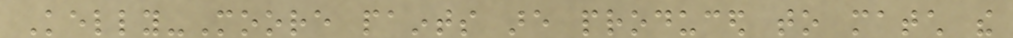Kelly-Moore paints are produced to match the
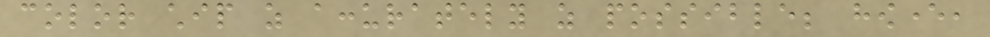color chip as accurately as possible; however,
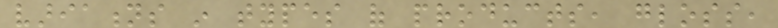variations in types of products, gloss,
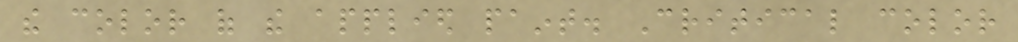the color of the applied paint. Critical color
